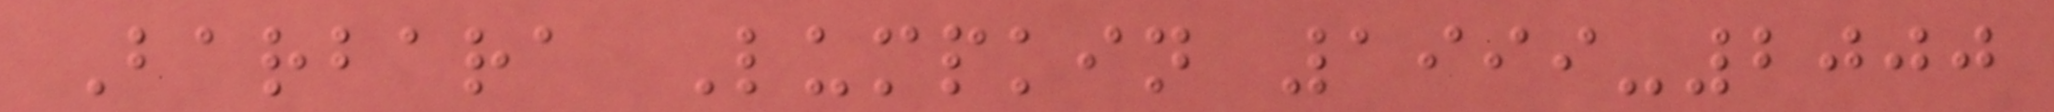Barbara Lumpkin 1999-2000
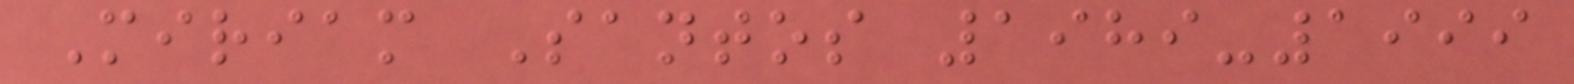Miriam Santos 1989-1999
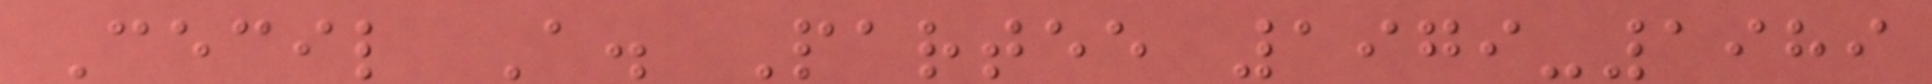Cecil A. Partee 1979-1989
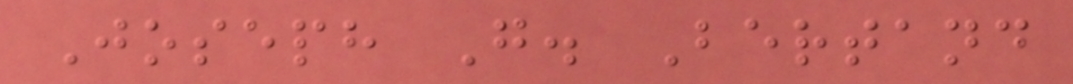Joseph G. Bertand
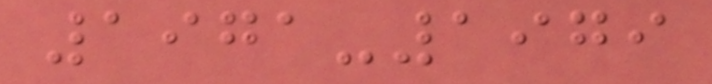1971-1979
